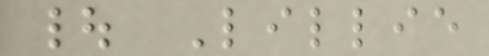| Lillie
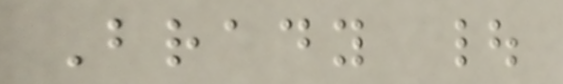Brady |
